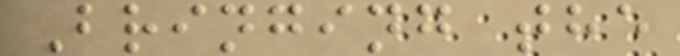Bringing the
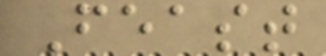Feast
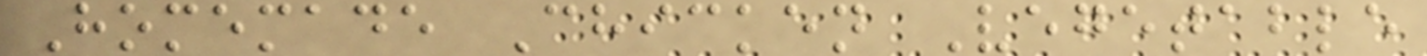Homemade Chicken Vegetable
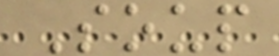Soup
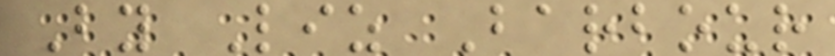By Liz Barbour
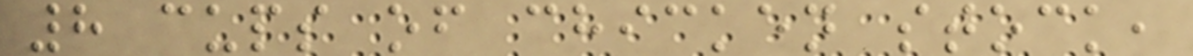8 cups of chicken stock,
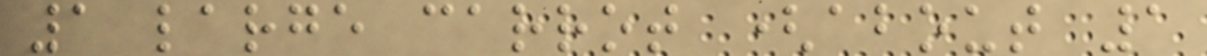1 large carrot (about 1
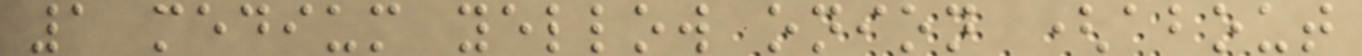1 medium yellow onion (about
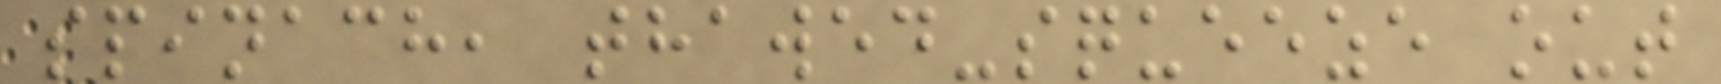spinach, thawed-squeeze out
